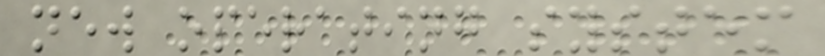new operating system
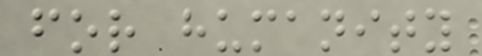for humanity
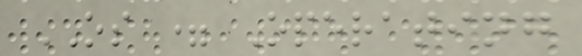OS = Operating
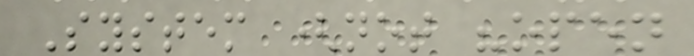System (not "open
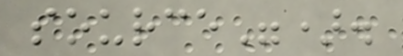source").
